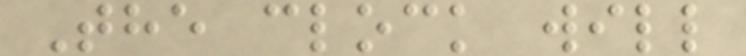The clock will
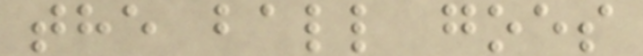the ball goes
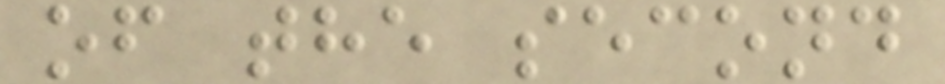of the second
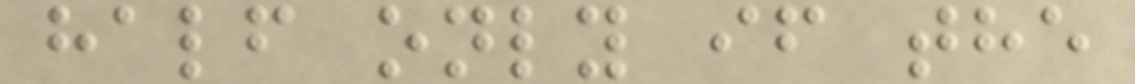half only if the
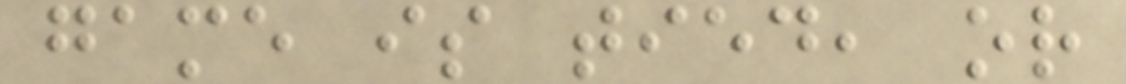game is tied, or
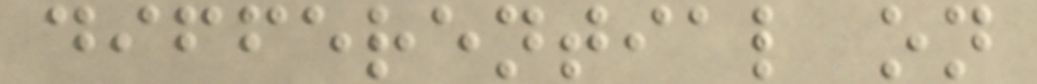differential on
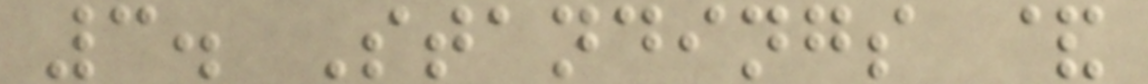3. Standings &
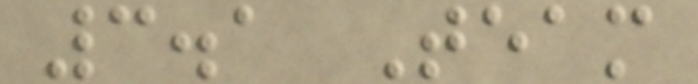3.1 Team
